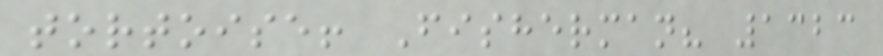tortoise! Fisherman? 1323
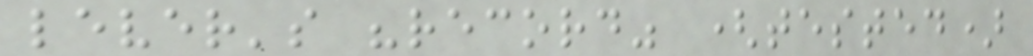lever's "record" (tested)
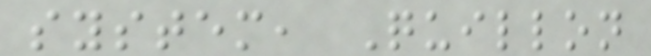system, Quillon
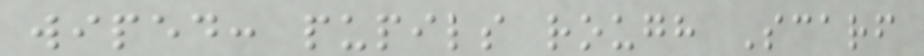wiped: pupils rough Scarf
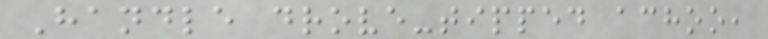Handle drove-tipped achoo,
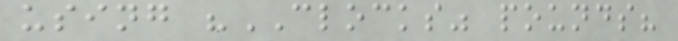using "CLOCKS" pounds?
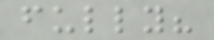fully?
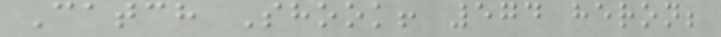Catch Shook! 574 heron;
